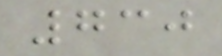730
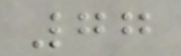77
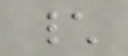\
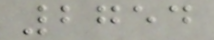2754
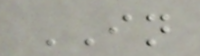IN
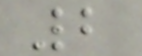2
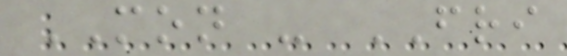MON - FRI
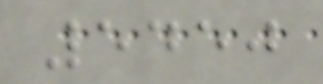5450
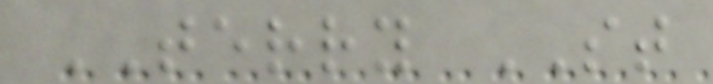TERRY ST
